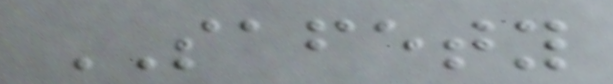SAFETY
